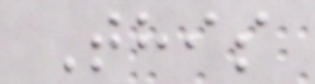This
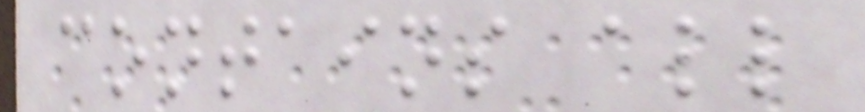contains all
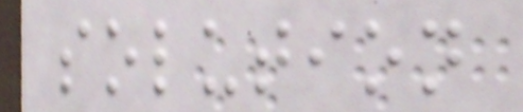solution
